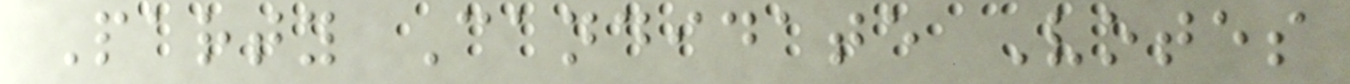Party Candidate Votes
